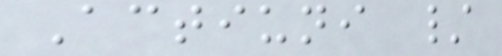Actiuni /
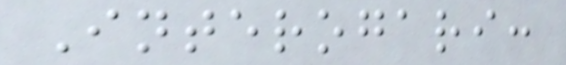Interogari:
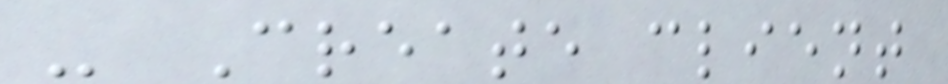- Create client
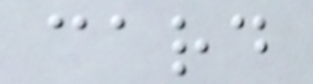card
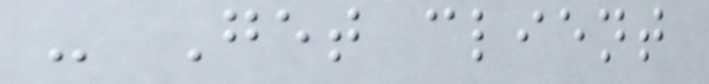- Get client
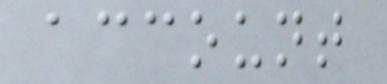account
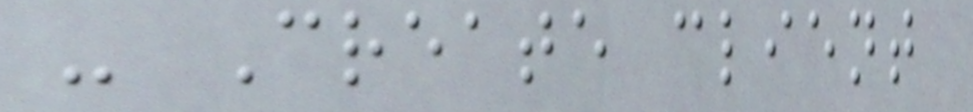- Create client
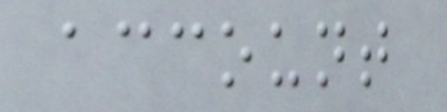account
